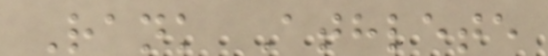Rank Athlete
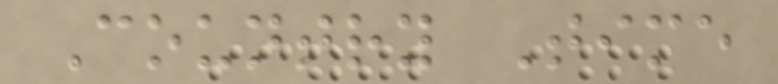Country Time
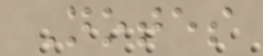Notes
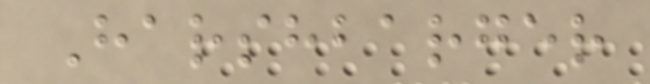Harshbarger
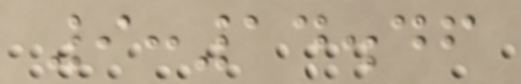9:14.46
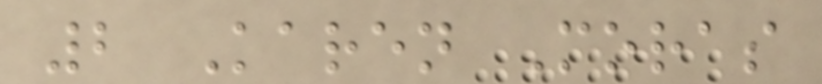2 Karen Moras
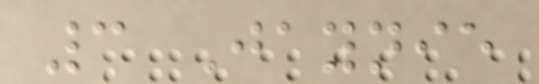3 Jaynie
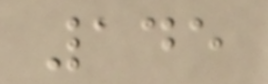145
